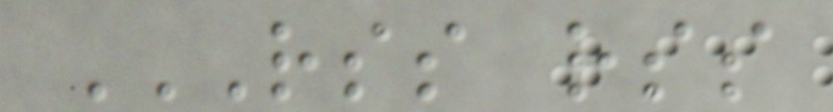RSS RSS
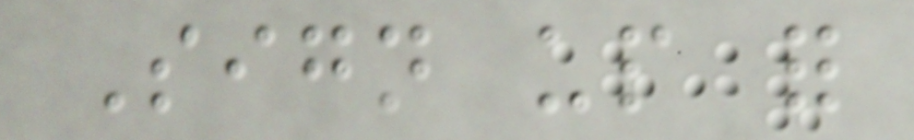Sign up for
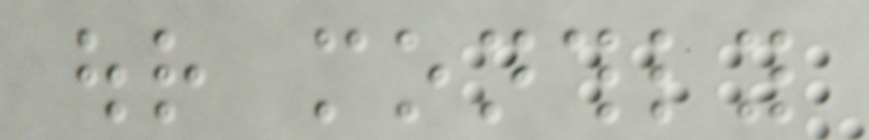our monthly
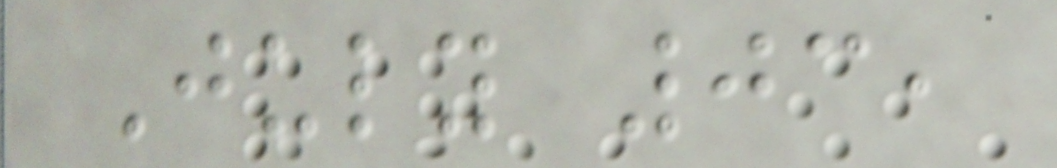July 03,
